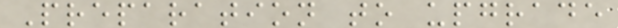Preparation to upgrade
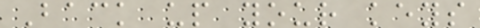Back up your keys
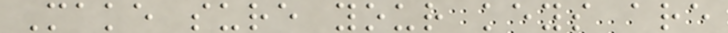Make sure your keys are
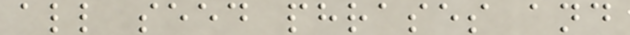all seed phrases and
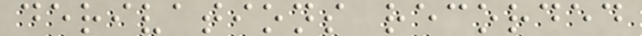derivations recorded
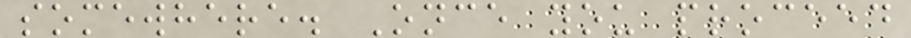somewhere. Once you proceed
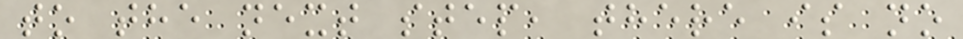to the next step, there is no
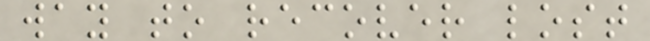way to recover lost
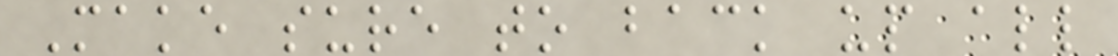Make sure to back up all
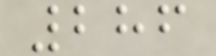286
